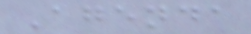Agenda
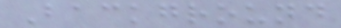Background
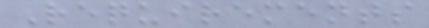Requirements
